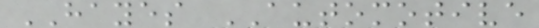HAYES AUTOMOTIVE
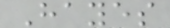Hayes
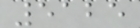5125
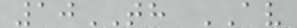10TH AV
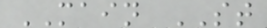MAIN ST
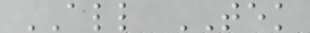ALL TEK
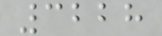3228
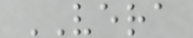VERA
